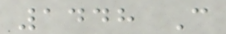1448 C
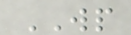WP
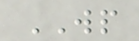WP
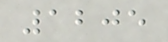1205
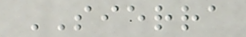SIERRA
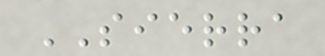SIERRA
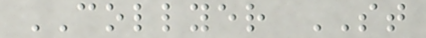COLLYER ST
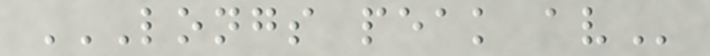LONGS PEAK AV
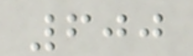600
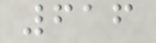616
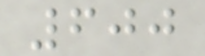600
